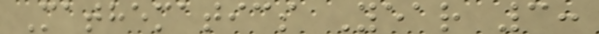Mathematics Year 3:
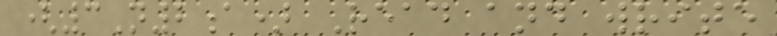(3N2a) Read and write
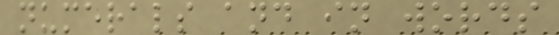numerals and in words
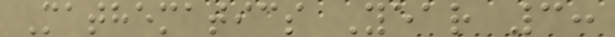Mathematics Year 3:
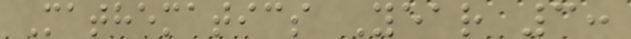Mathematics Year 3:
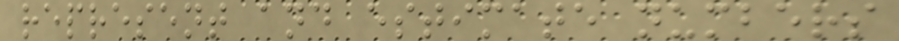represent and estimate numbers
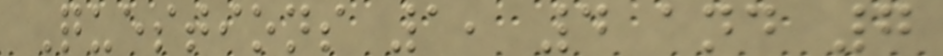Questions 1, 4 and 7
